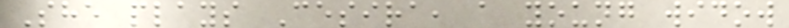She plays Cesira, a young widow
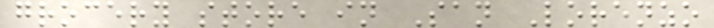grocery store in San Lorenzo
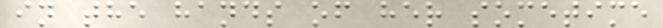in the hands of her sometime
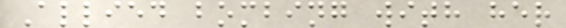Allied bombing with her
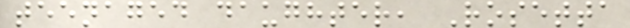teenaged daughter, Rosetta
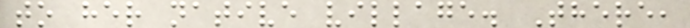to her native village. There,
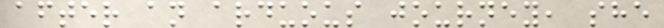after an arduous journey, she
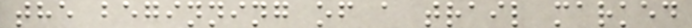the beginning of a trail marked
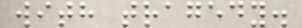with tragedy.
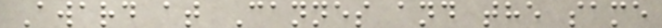Award at Cannes and the same
